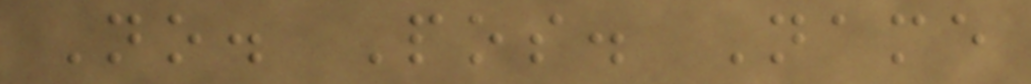No. Pos. Name
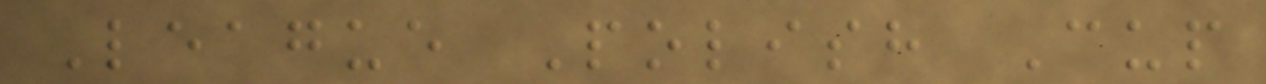League Polish Cup
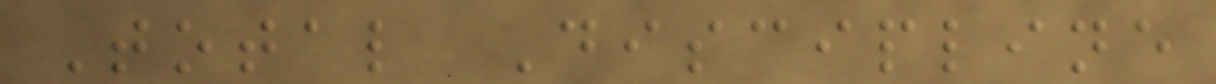Total Discipline
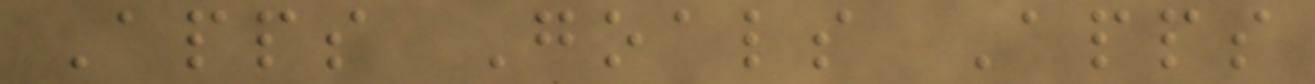Apps Goals Apps
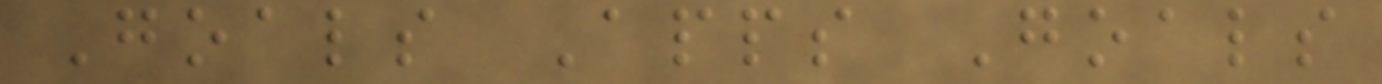Goals Apps Goals
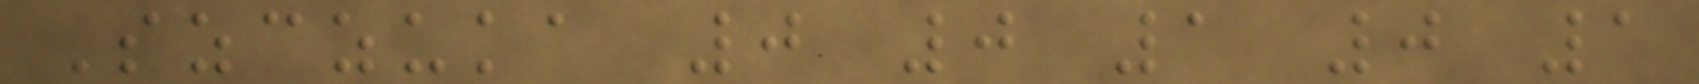Szczuka 0 0 1 0 1
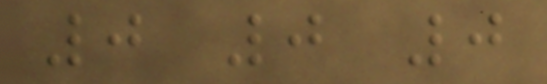0 0 0
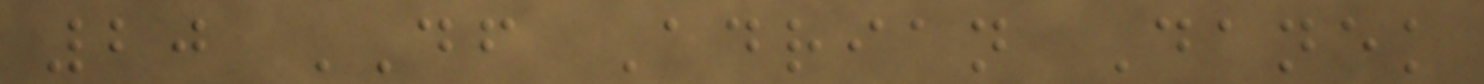20 DF Adrian Danek
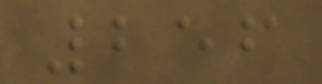256
